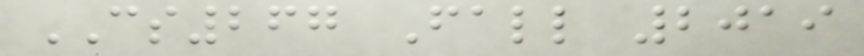CS267 Fall 2019
